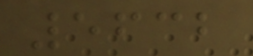5632
